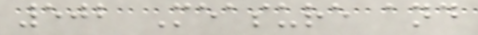502 Measure and
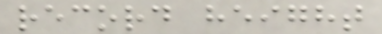record height
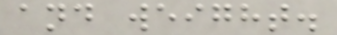and weight.
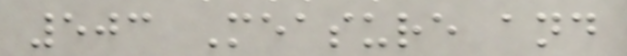503 Measure and
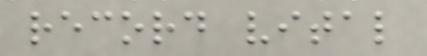record vital
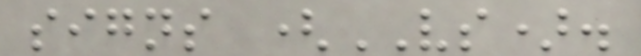signs (VS).
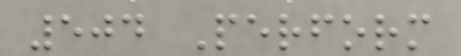504 Perform
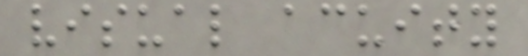visual acuity
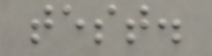test.
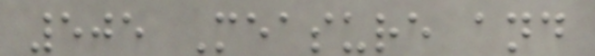505 Measure and
